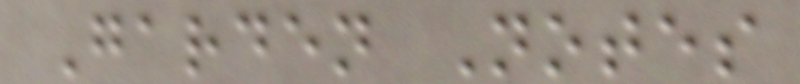Garden Notes
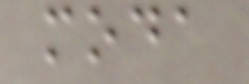moda
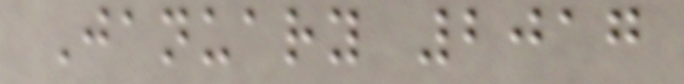January 2017
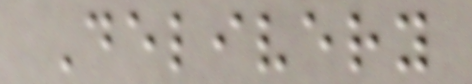Delivery
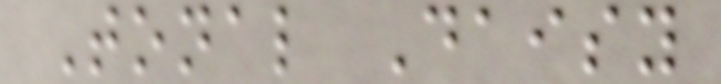Tonal Daisy
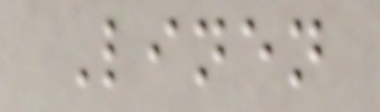Linen
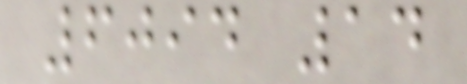6094 14
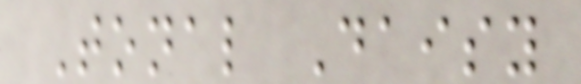Tonal Daisy
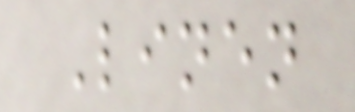Linen
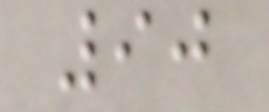90
